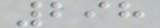298
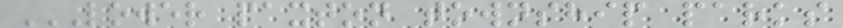LOWER PAXTON TOWNSHIP PARKS
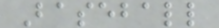Baseball
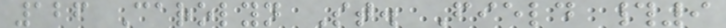126 Carolyn St. Field #9
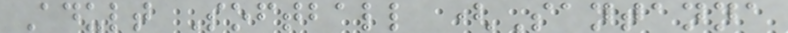Adult Softball (Santanna
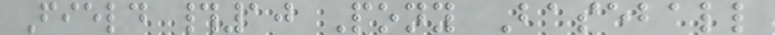Field #10 Pony Baseball
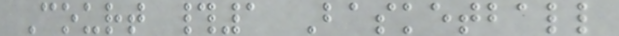Court #1 Basketball
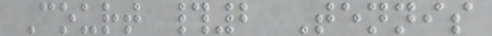Court #2 Tennis
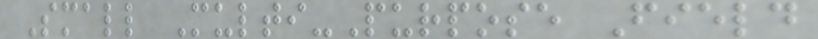Small Multi-Purpose Field
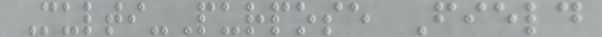Multi-Purpose Field
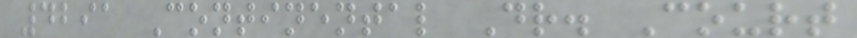4291 Continental Dr. Court
